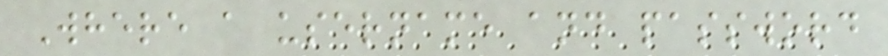Where a username and password
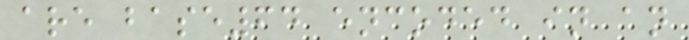are base64 encoded in an
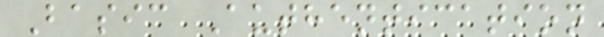Basic Authentication
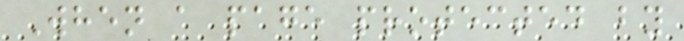When a page protected by
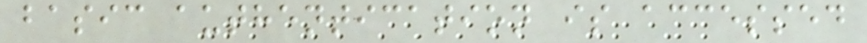basic authentication is accessed
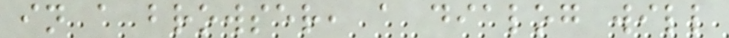in a browser, a dialog will
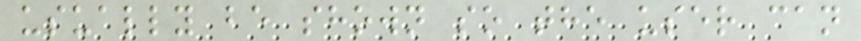usually be shown so the user can
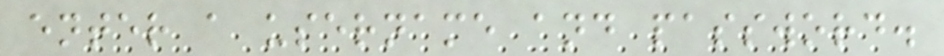enter a username and password.
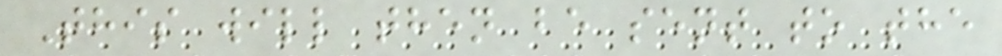This will then be sent to the
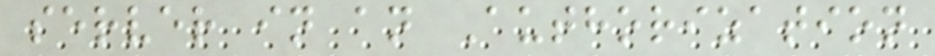server in an Authorization
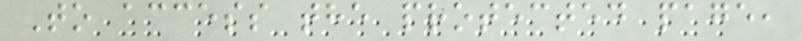To access the protected page,
